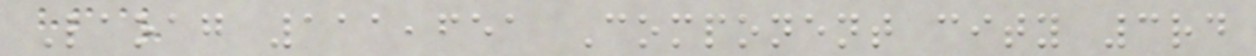Laoag 111,651 Component city 3rd
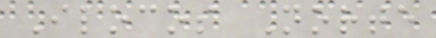Ilocos Norte
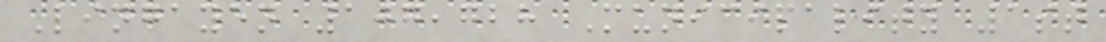Lingayen 107,728 Municipality 1st
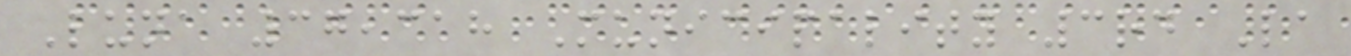Luna 37,318 Municipality 3rd La
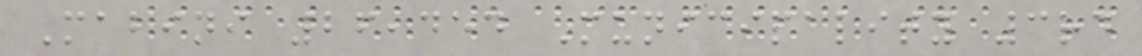Mabini 26,454 Municipality 3rd
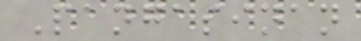Pangasinan
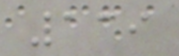139
